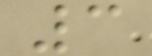3
